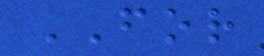FOR
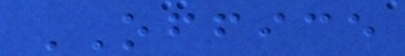OFFICE
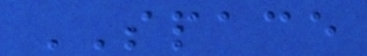SPACE
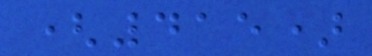(415)
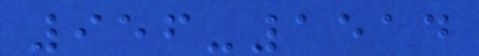956-1514
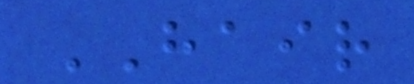HAIR
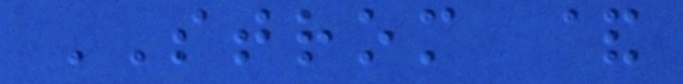STROM &
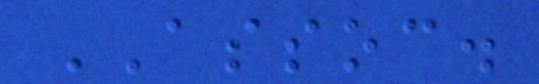ASSOC.
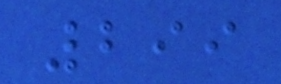299
